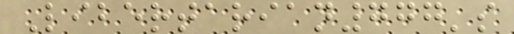Libertarian777's
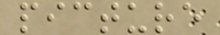picture
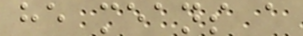he means a
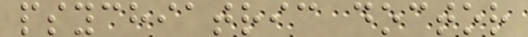psychiatric doctor
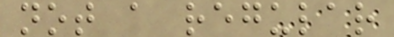not a regular
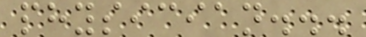physician...
